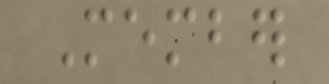Member
